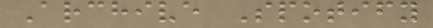Archive Spotify
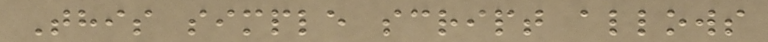This simple script allows
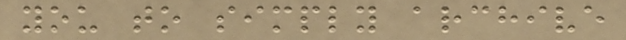you to simply archive
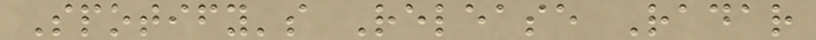Spotify's Release Radar
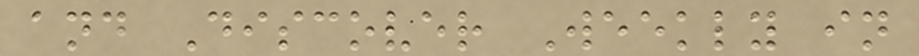and Discover Weekly in
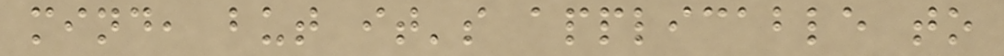mind, but it's applicable to
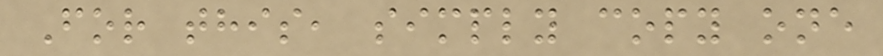For this, simply copy one
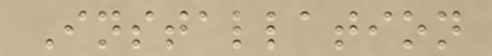Installation
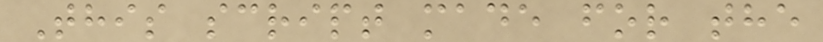This script made for the
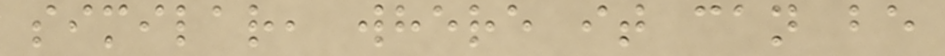similar, where it can be
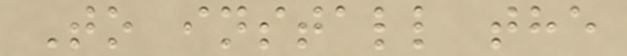To install the
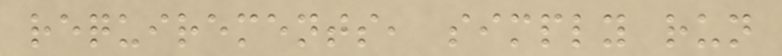requirements, simply run
